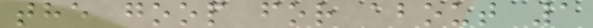the goop for about 1
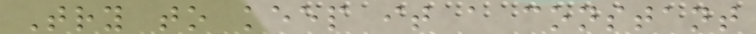Try to keep it a constant
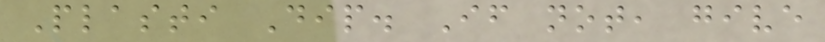Plasti Dip. If not, give
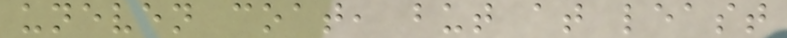uneven coat, but at least
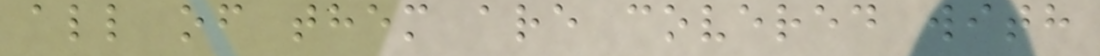all of them are covered with
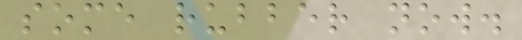some rubber now.
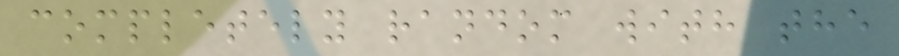completely random with the
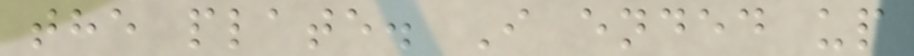the plate. I ended up
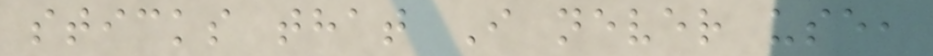sticks that I never use,
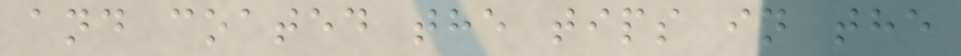and coated the tips in the
